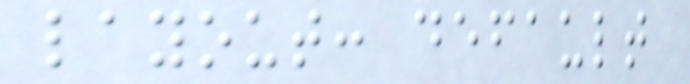layout: default
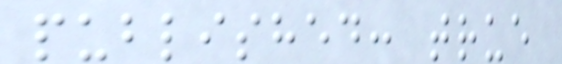published: true
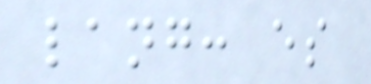lang: es
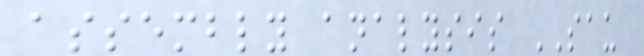assembly analysis SAU
